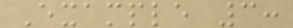Example 3:
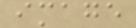image
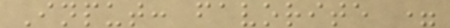Input: favorite =
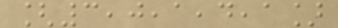[3,0,1,4,1]
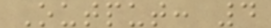Output: 4
